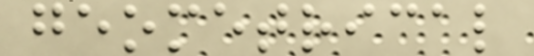geometrical
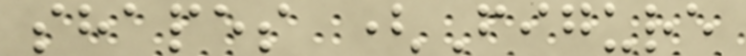shapes (Figure
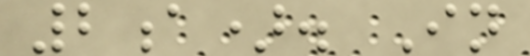2a). In
